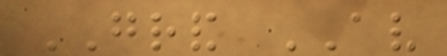GRAND AV
